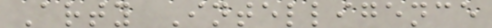Arty Intelligence
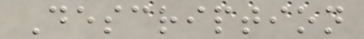Description
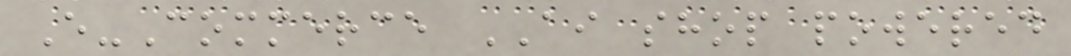E-Commerce AI shop powered
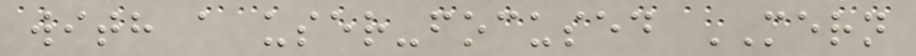with a user-focused MERN
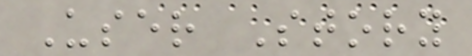User Story
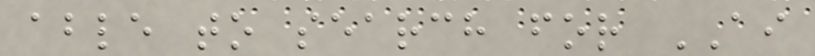able to search for AI
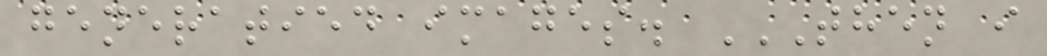generatied images. THEN I
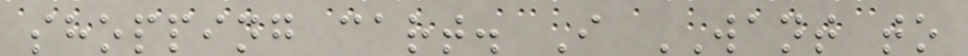shopping cart. I WANT to
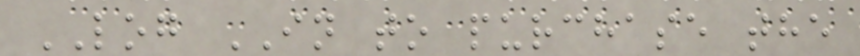LOG IN to purchase the
